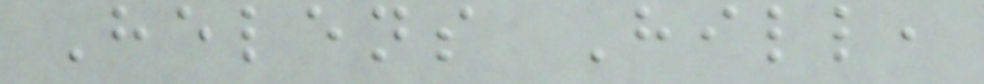Helens Hill,
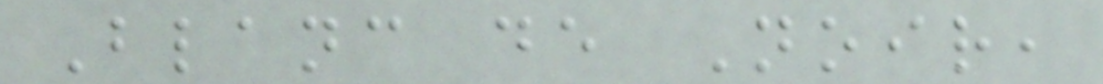Blanc de Noir,
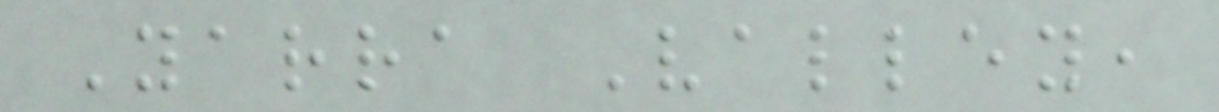Yarra Valley,
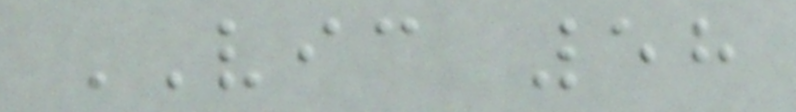VIC 58
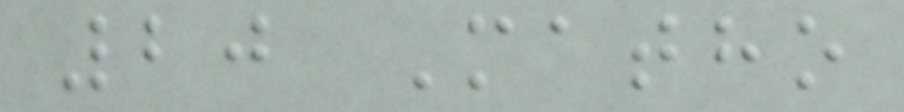20 Matho
